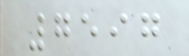7597
